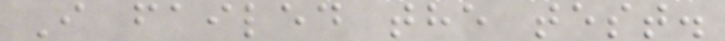I failed the test.
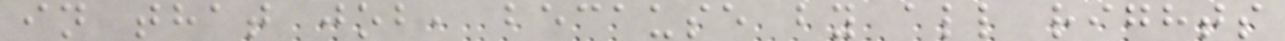in that job, because by all rights
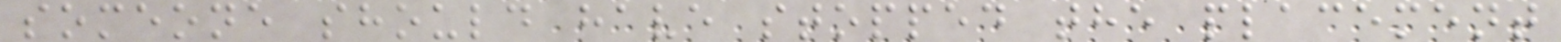someone should have stopped the placement
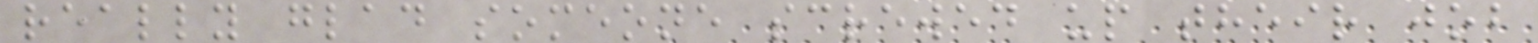really glad someone screwed up their job
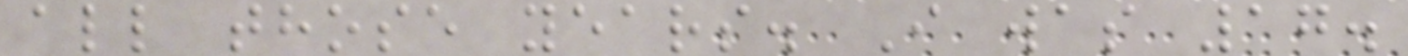all those years. I was 17.
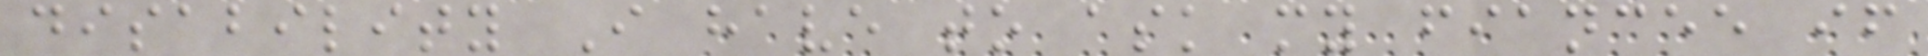disability I have to ask my fiancee if
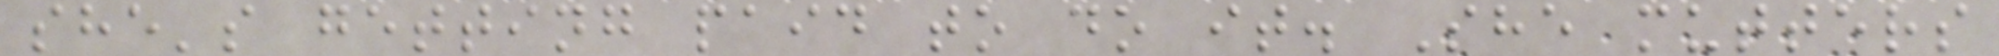she's getting paid to do it. She mutters
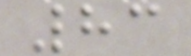83
